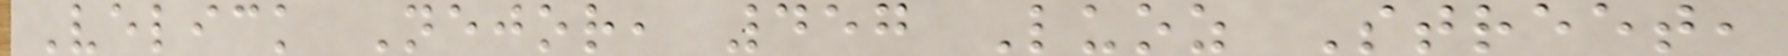Velick Nejor, 457 Luoz Street,
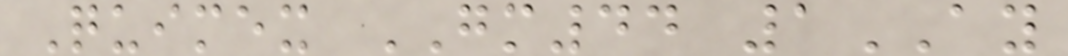Quimex GM44 1AY
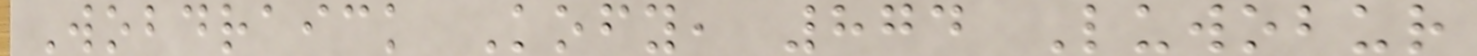Wobdraick Kofy, 874 Luwobur
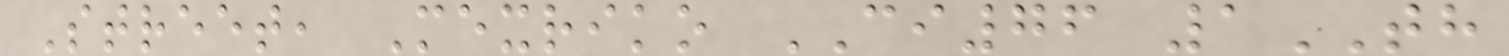Street, Mexriko CI76 1TH
